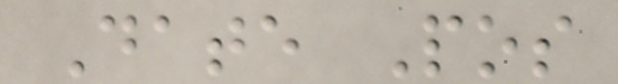Date Pos
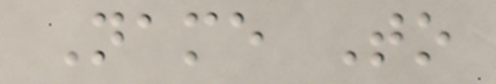Name To
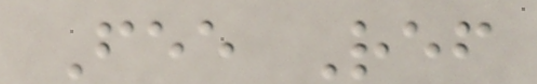Fee Ref
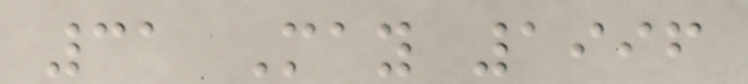31 May 1996
